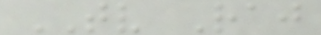TV Raj
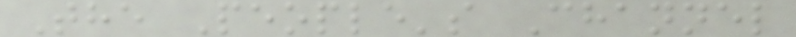The People's Channel
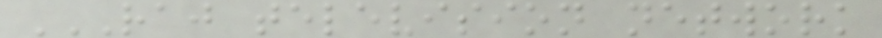RAJ TELEVISION NETWORK
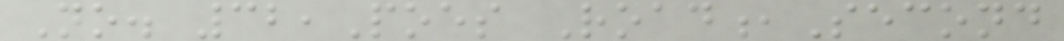No. 32,Poes Road,Second
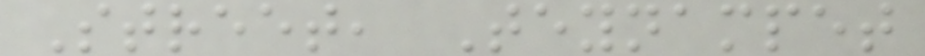Street, Teynampet
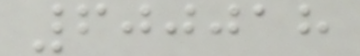600018
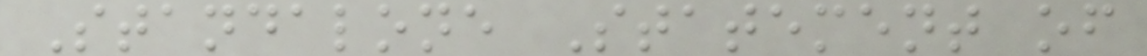Standalone Statement of
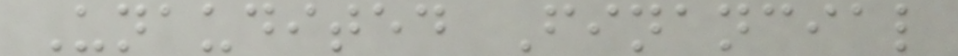Unaudited Financial
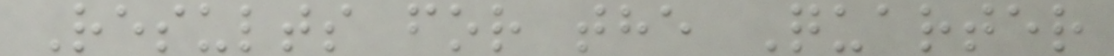Results for the Quarter
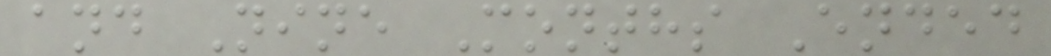and Nine Months Ended
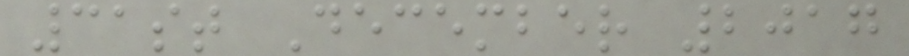31st December 2017
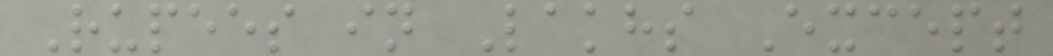Rupees in Lakhs Except
